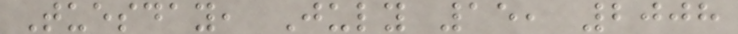Tuesday, July 15, 2008
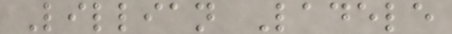Lillian Ladele
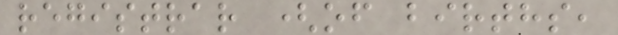registrar (of births,
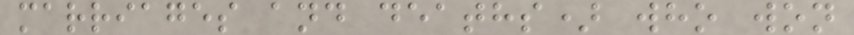marriages and deaths) who won
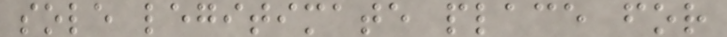sole legitimate place for
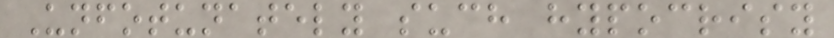Unfotunately such hypocrisy
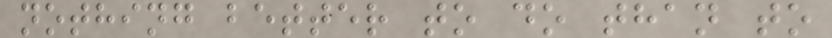nothing better to do than to
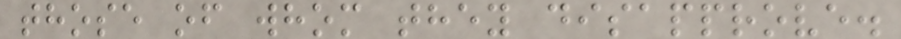those of whom they disapprove.
